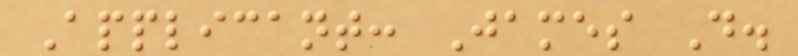Applicant: James D.
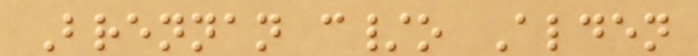Brennan c/o Alden
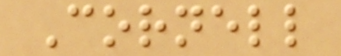Cornell
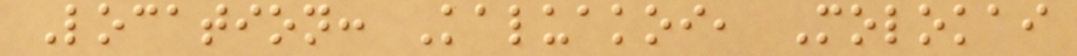Location: Kaluakoi, Molokai
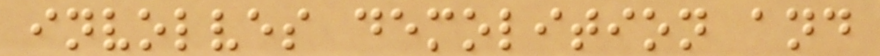involves demolition and
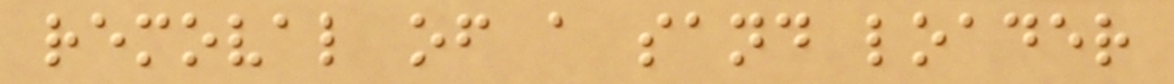removal of a sand loader
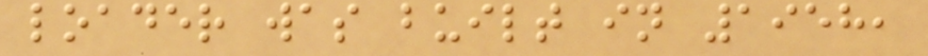loader was built in 1958,
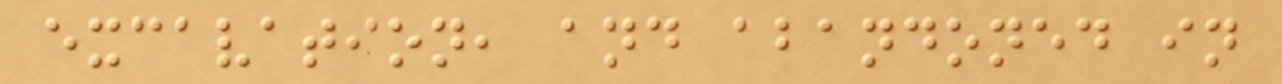excavation, and abandoned in
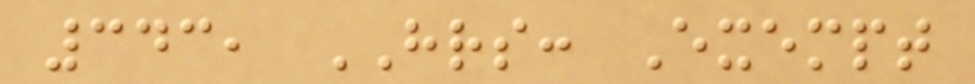343, HRS: Exempt
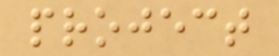project
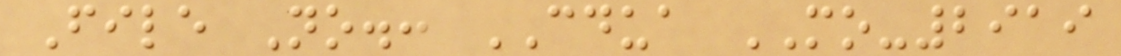File No.: CDUA MO-2919
